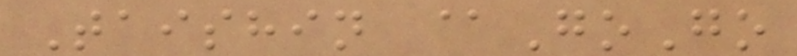Taishin @GoGo
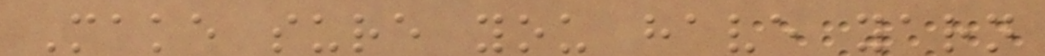Make sure you have yarn
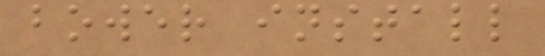bower install
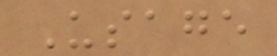Usage
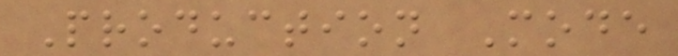Production Mode
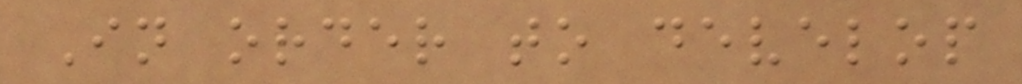In order to develop
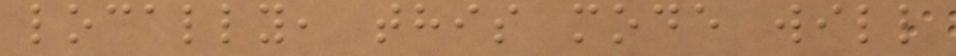locally, this mode will
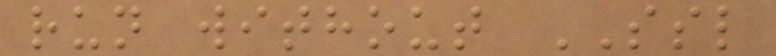run without SSL
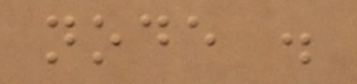node .
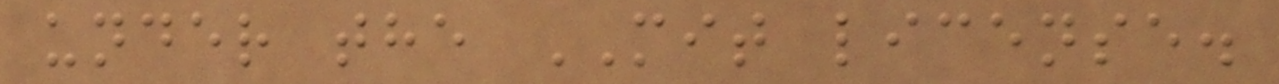under the MIT license.
